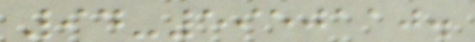94-5950110.
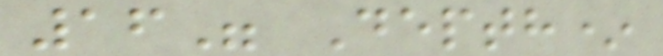16" Depth*
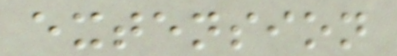extension
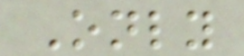Only
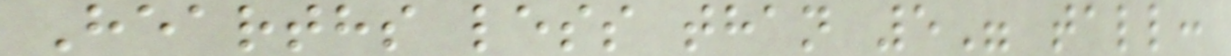Hearths less than 5" tall:
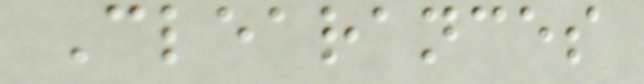Clearances
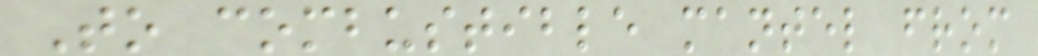To combustible mantel from
